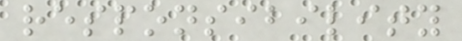responsibility
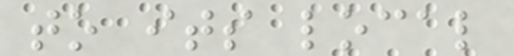to its local
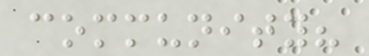community?
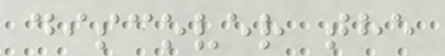discover the
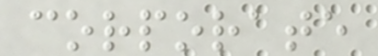corporate
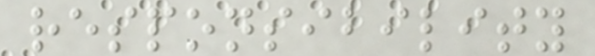responsibility
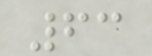63
